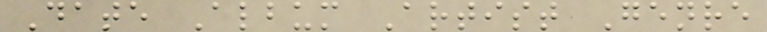Date Album Artist Genre
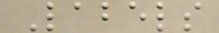Labels
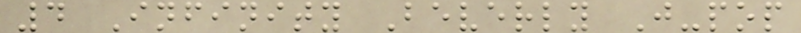4 Infinity Beverly J-pop
